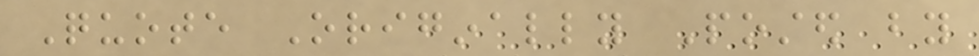Quote Originally Posted by
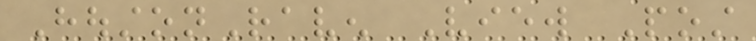HoustonRaven View Post
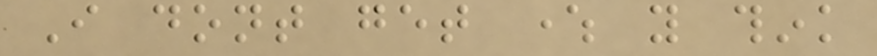I dont get where you think
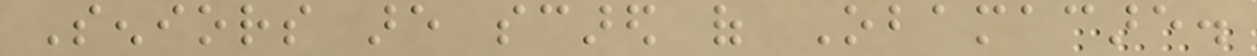Seniors are scared of Obamacare.
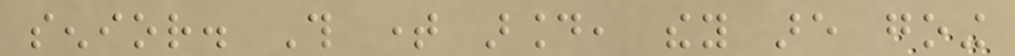senior. This time around, they are going
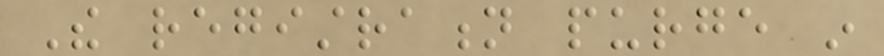The registration purge in
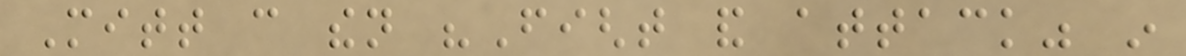Mitt can then "Fight and attack" in
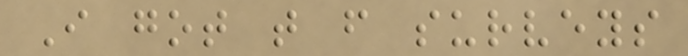I got that from surveys
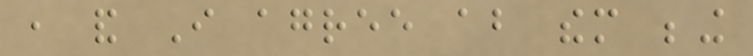, and I agree about them being
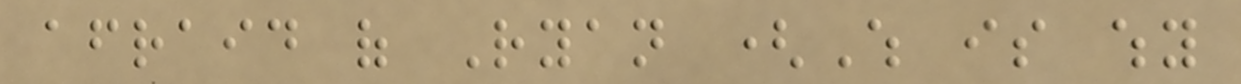afraid of Ryan (Which is why
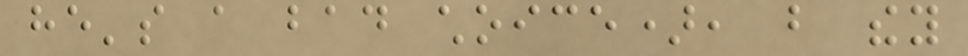he's a bad choice), but they
